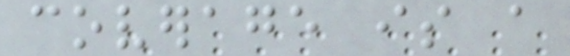coverage is a
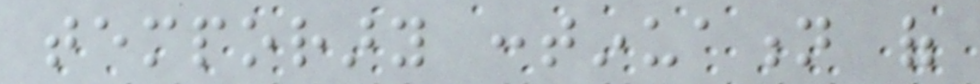temporary continuation of
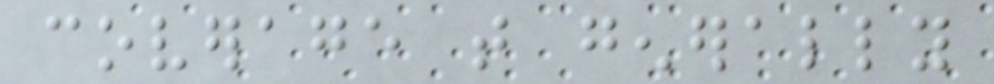coverage that generally
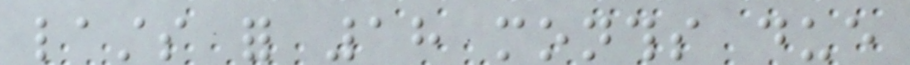lasts for 18 months due
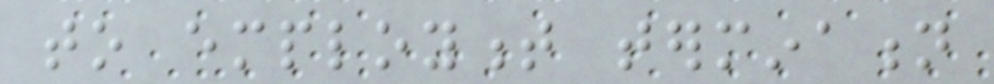to employment termination
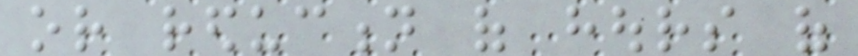or reduction of hours of
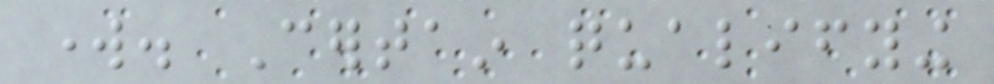work. Certain qualifying
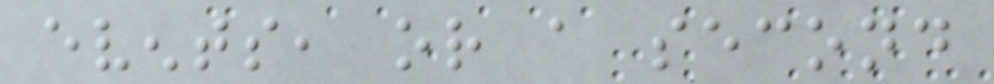events, or a second
